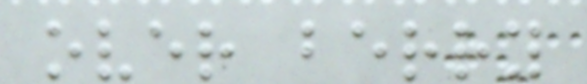over berry
